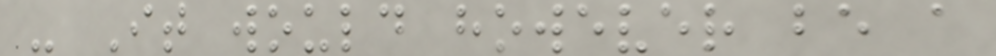- It would however be a
